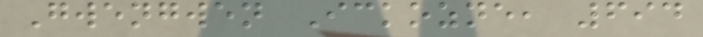Gwengwen Ickozne, 694
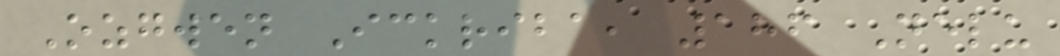Ozgwen Ickriba, 186 Nelu
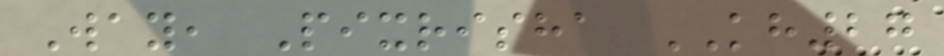Way, Pixrisha KH27
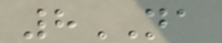8NA
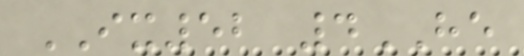IX52 4HE
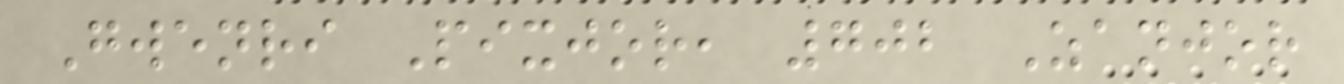Gwenri Pixjor, 702 Zanjor
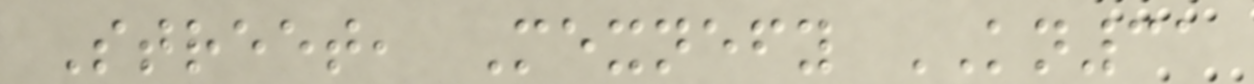Street, Mexnefy KN31
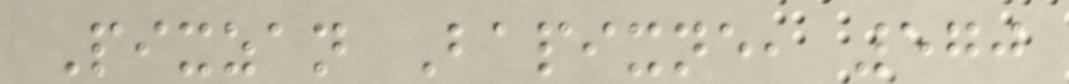Pixzan Bapixne, 570
